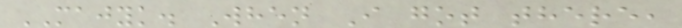MAJYK. When I got there,
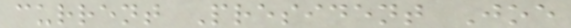current President Joe
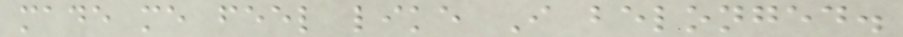made me feel like I belonged.
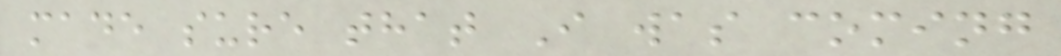made sure that I was coming
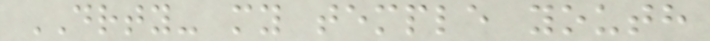DRTY- my temple youth
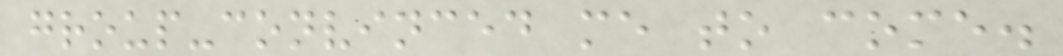group-convinced me to come.
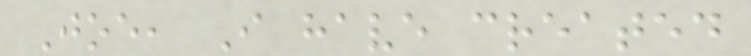Joe, I have created
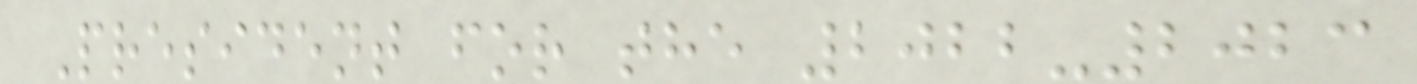President for the 2022-2023
